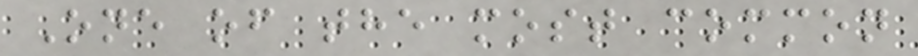One of the most common
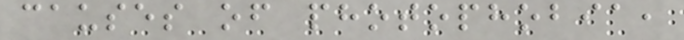causes of photophobia,
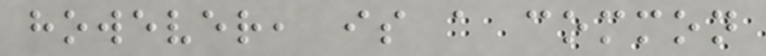however, is a common
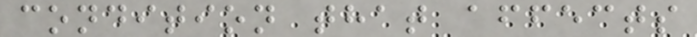condition that affects
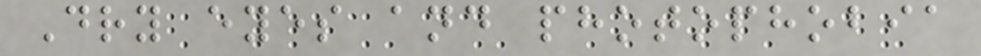Dry eyes and photophobia
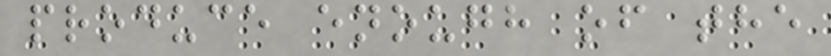produce enough of the
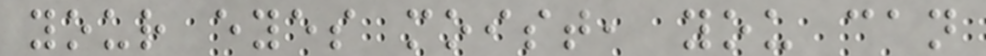your eyes moist, you can
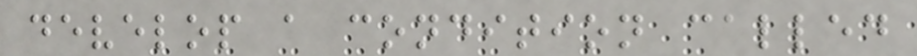develop a condition called
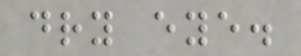dry eye.
